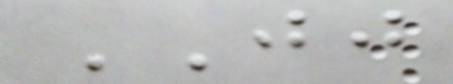JJ
